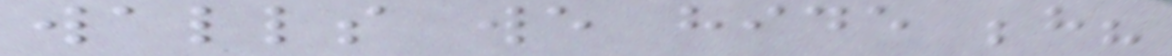walls we hide behind?
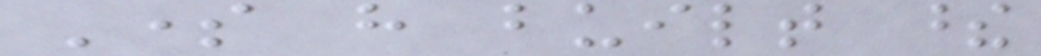Some have built these
